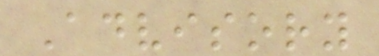Advisory
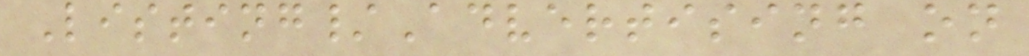Listing/Advertising on
